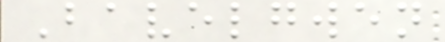Bavelgwen
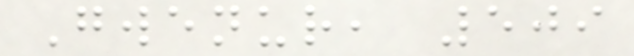Gwenur, 509
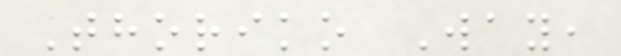Thoriko Way,
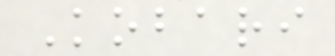Kobari
